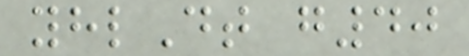yhlDt g40
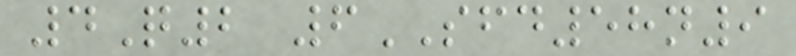4Q2 6SFD58n9
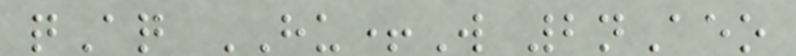qAq HU+W 2nAeo
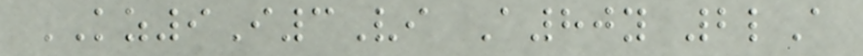KZ9I3Vi A80y 2lA
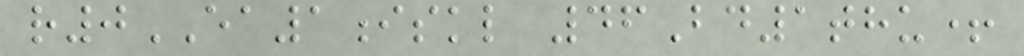r0EA1iskl 46Bd1thu+
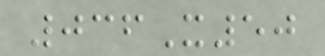036X50
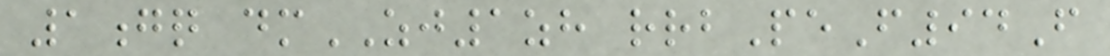1gq dmZJ1zh rrbPeF94F
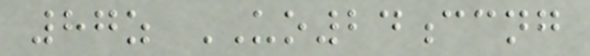87z UO24ccng
